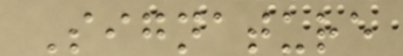Signature
